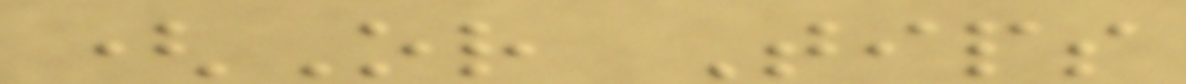(Or Tips
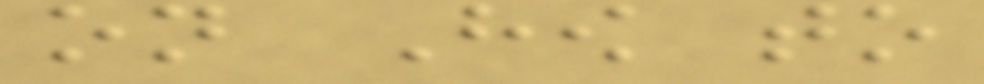on How to
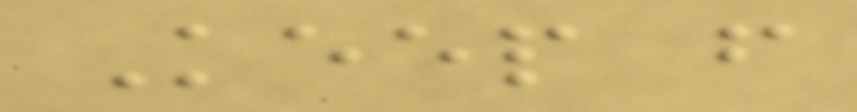Keep from
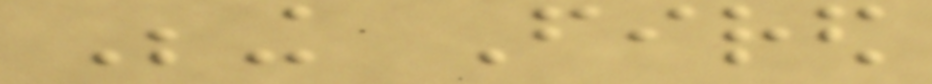Being Fired
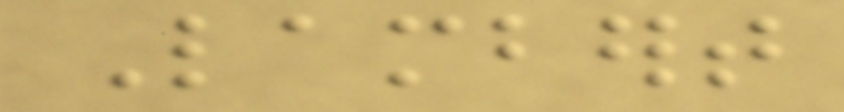Lambert
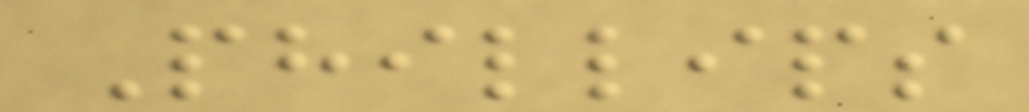Phillips
